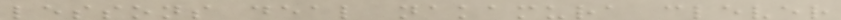lessons deal nakamura clever
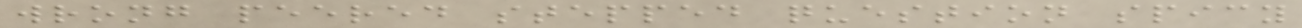wrong peered stepped question spicy
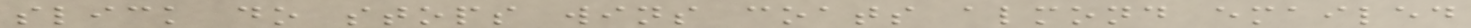slick do stops wins coats almond emailed
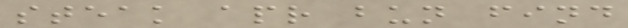steak apr bun find
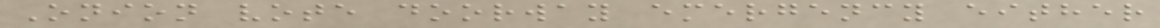Onion vote doorway emergency either
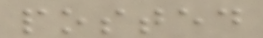posted
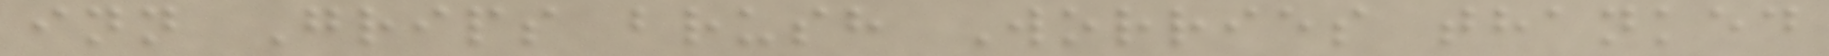inn Grips brush Worries thanked
